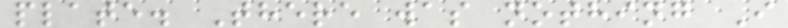plate. There was nothing I
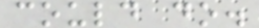could do.
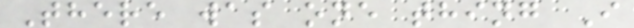There was one thing I
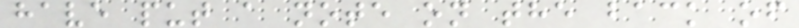have put a note on the back of
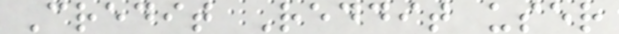Credit Reddit user
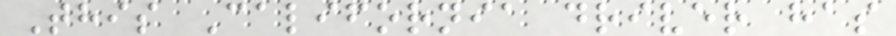This California driver has
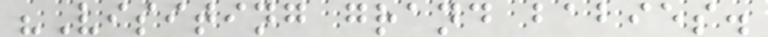"Visiting grand babies.
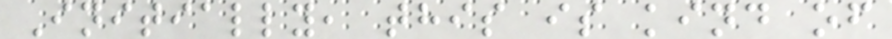Initially, this is kind of
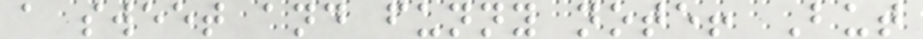a sweet and funny note! But
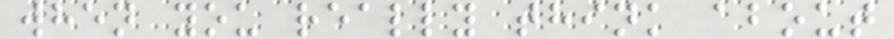when you really think about
